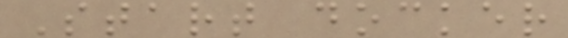Start docker
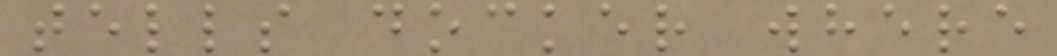tells docker where
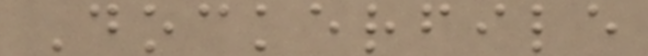Dockerfile
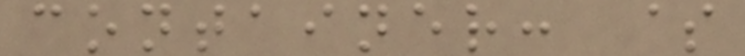container: $
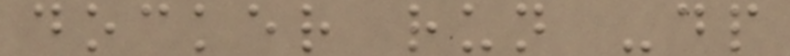docker run -dp
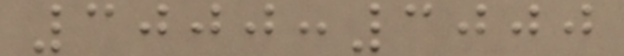3000:3000
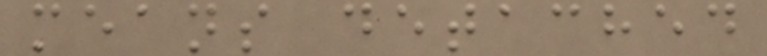means detached
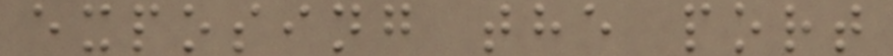exposing the port
